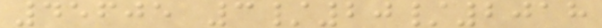45605 3/20/2018
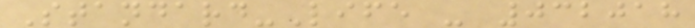Standard-Life - 032018
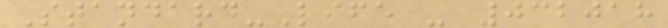Standard-Life - 032018
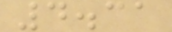4.31
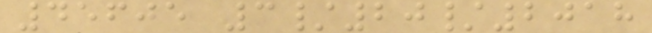45605 3/20/2018
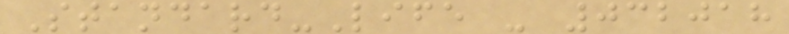Standard-Life - 032018
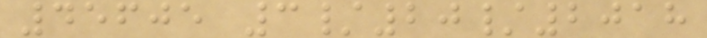45605 3/20/2018
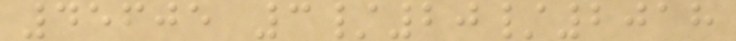45605 3/20/2018
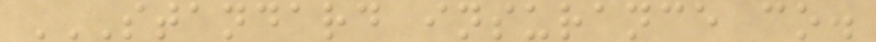STANDARD INSURANCE CO.
